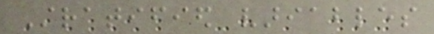Stratified variables
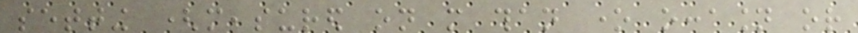setting (measured on more than one occasion or
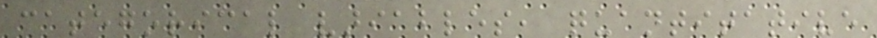categorical variables, quantitative
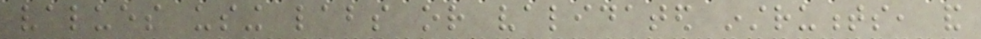values using labs or validated instruments, and
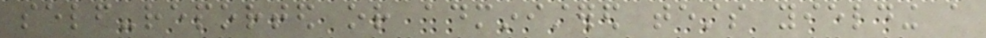self-reported or administered tests yielding a
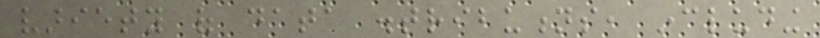variety of data distributions, including
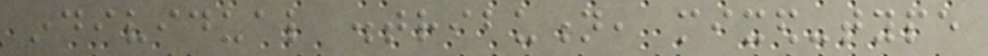individual distribution, mixed-type
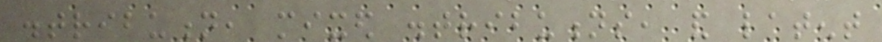distribution, mixed distributions, and latent
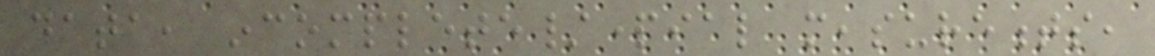data, incomplete/partial measurements,
